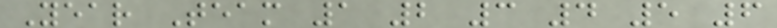Year Team 1 2 3 4 5 6
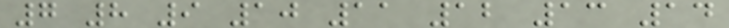7 8 9 10 11 12 13 14
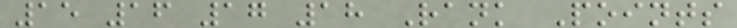15 16 17 18 Rank Points
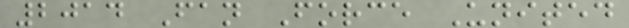2014 Fan Force United
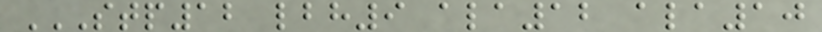STP12 LBH9 ALA12 ALA10
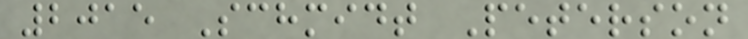2015 Schmidt Peterson
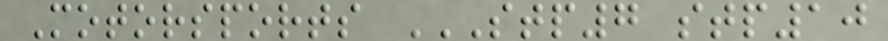Motorsports STP7 STP10
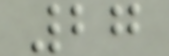27
